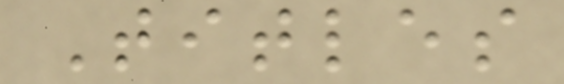Titles
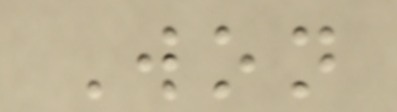Won
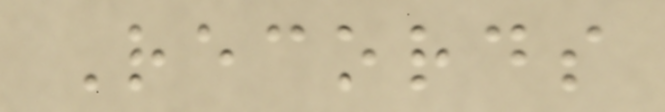Records
